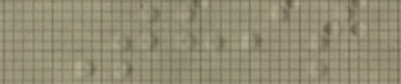This
